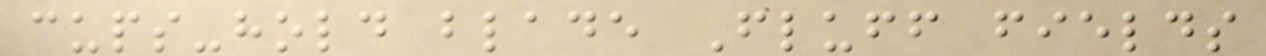cups-hold blade Fluff fields
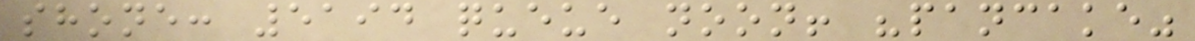shone: 5194 queue noon! "pancake"
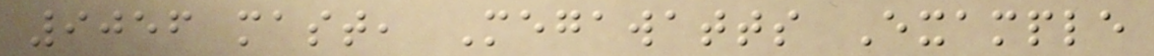9056 mast, Megawatts Example
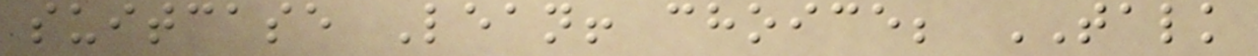suitcase Lean! choice; TALK
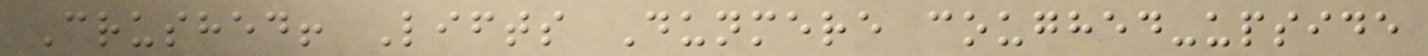Crushed! Lifts Dunmere coughed-upside
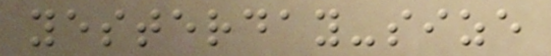yesterday-size
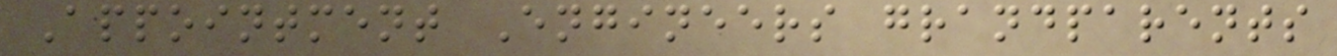Appointment Engineers grandparents
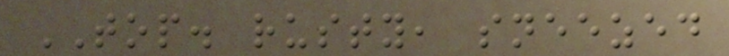TOP. rusty, sneezed
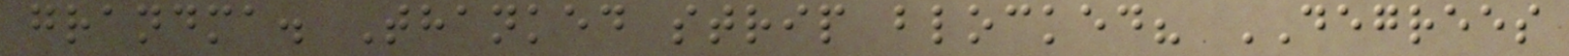grandma. Thanked strip blocked? DEGREES
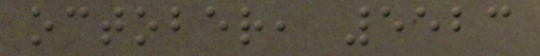october, 5523
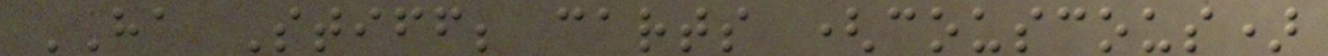HA Stiff; carts (couscous)
